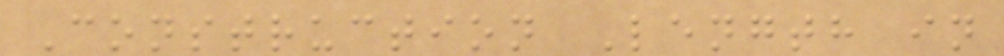Construction Length in
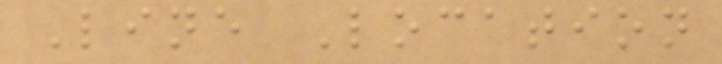Line Location
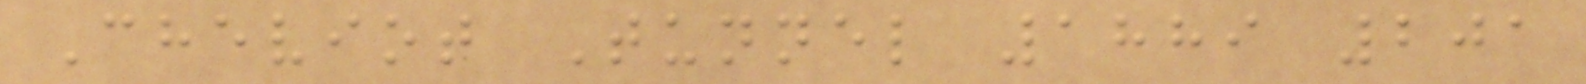Cheviot Tunnel 1889 201
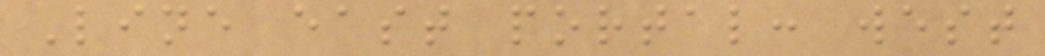Line east portal: west
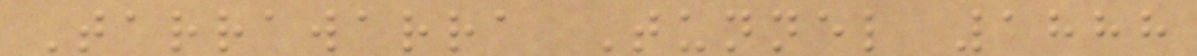Tarrawarra Tunnel 1888
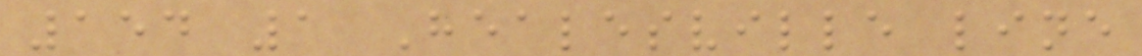154 1 Healesville line
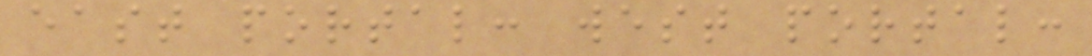east portal: west portal:
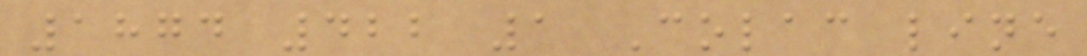1874 422 1 Colac line
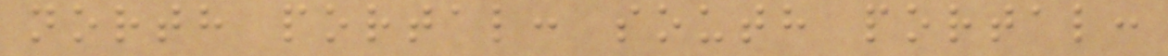north portal: south portal:
